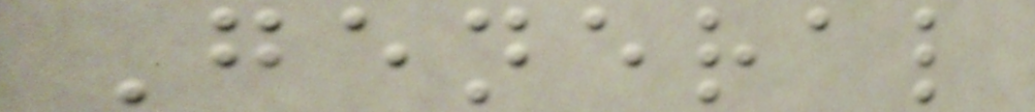General
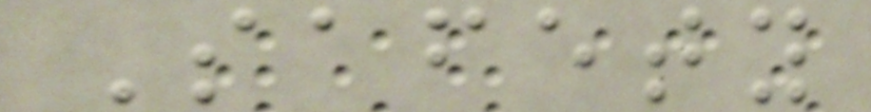Safety
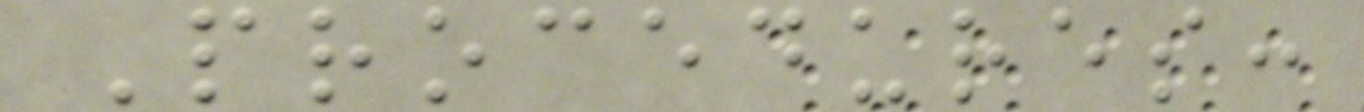Procedures:
